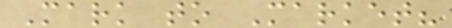Mark to Market?
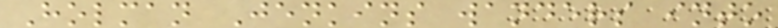Holman Jenkins wanders into
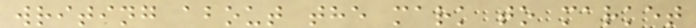writing about the mark to market
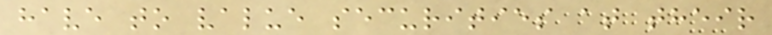have to value securities at their
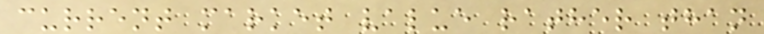current market value rather than
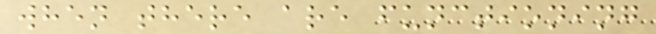when there are functioning
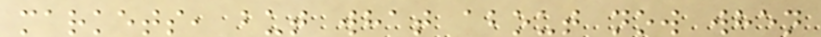markets, but what about now when
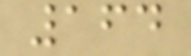164
